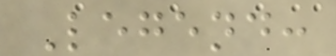Legend:
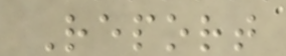Report
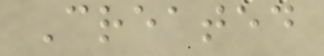Created
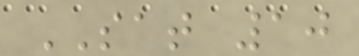SAT 10
